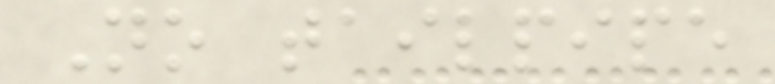No tailpipe
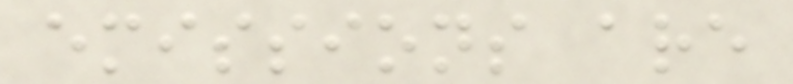emissions are
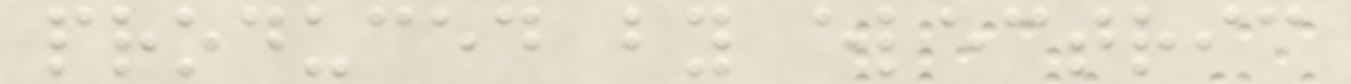produced by electric
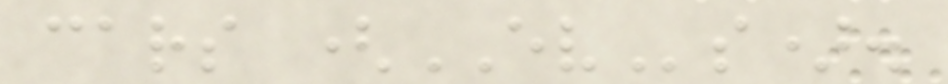cars (EVs).
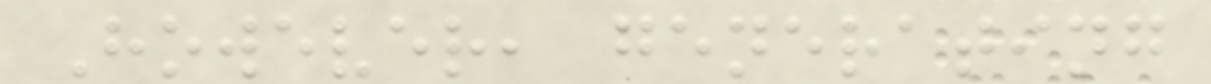However, generating
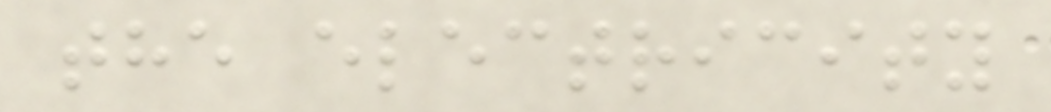the electricity
